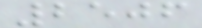2506
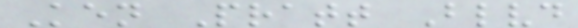Ken Pratt Blvd
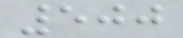500
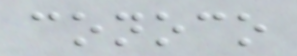conoco
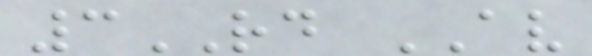3RD AV
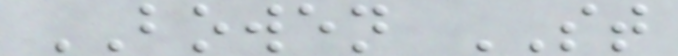BOWEN ST
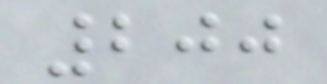200
